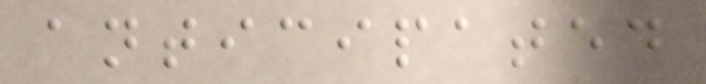anticipated
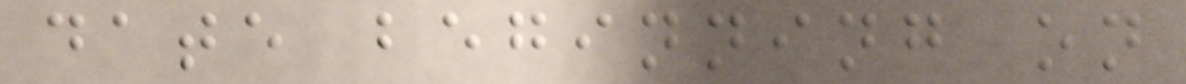date beginning on
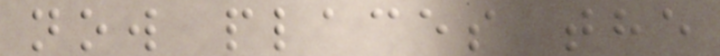now places the
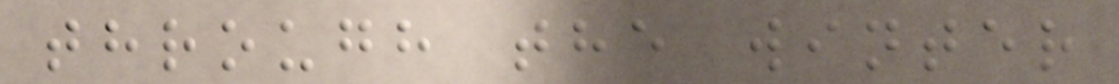through the winter
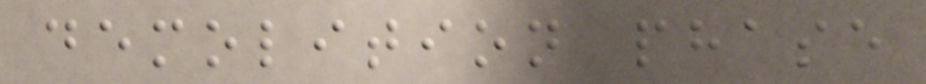demolition phase
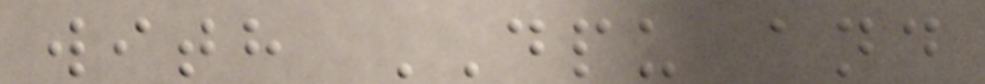with DPU and
